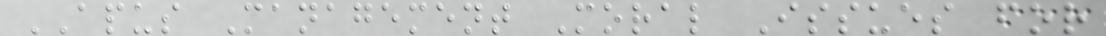APUS Management Moral Issues for
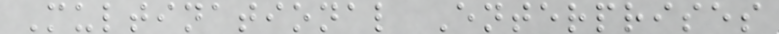Multinational Enterprises
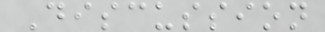Discussion
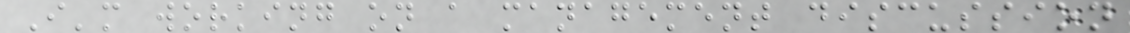I'm working on a management discussion
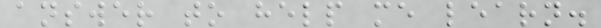answer to help me learn.
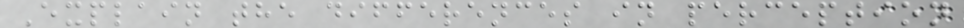Explain the differences in perception
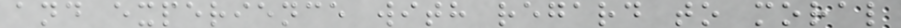and experience with regard to moral
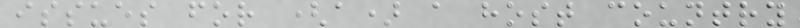issues for (a) a host country
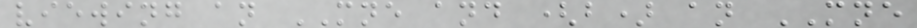viewing an MNE and (b) an MNE
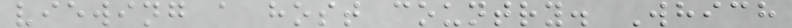viewing a host country. Which
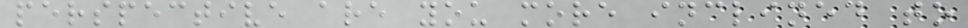perspective are you more inclined to
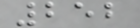252
